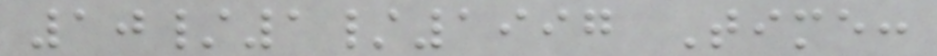10/1/1997 Time:
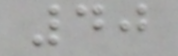40
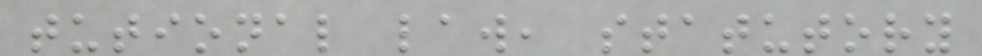tutional law, statutory
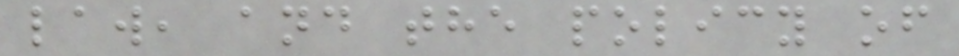law, and the policy of
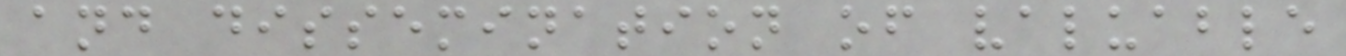and dissemination of valuable
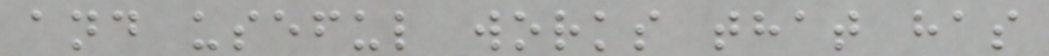and useful works that has
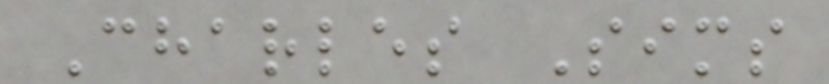Charles Sims
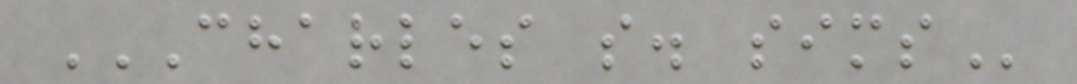CHARLES S. SIMS
